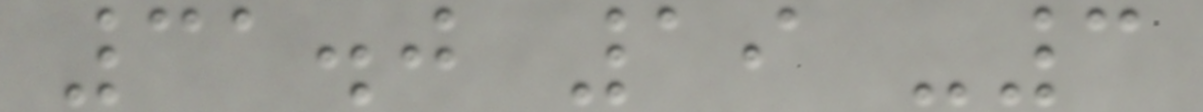31.0 19 -3
